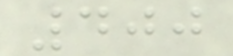400
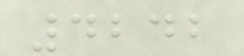4242
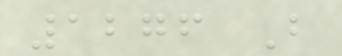1276 B
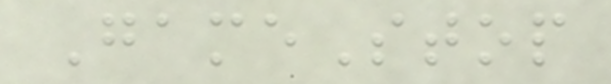GameStop
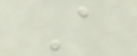A
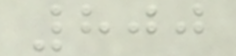800
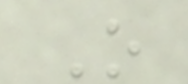O
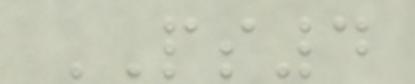PS4
